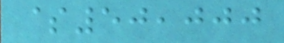$50,000
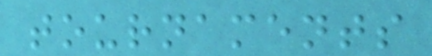tournaments
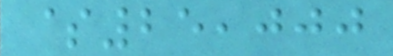$25,000
